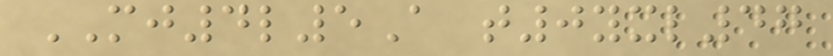MJ4l5A t0yxl47
